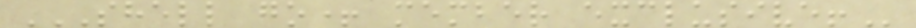SHELL GO+ MEMBER EXCLUSIVE!
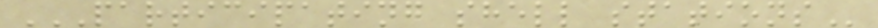PARTICIPATING SHELL STATIONS
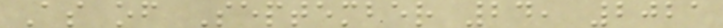As of September 24, 2021
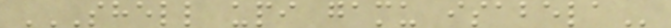SHELL UPI GAMU ISABELA
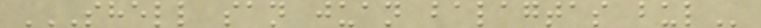SHELL SAN JUAN BALAGTAS BUL
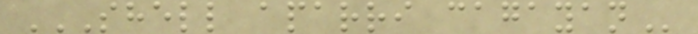SHELL APARRI CAGAYAN
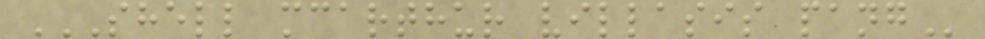SHELL MCARTHUR VILLASIS PANG
